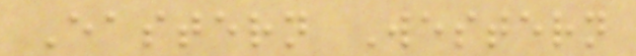Eastern Western
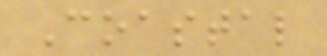Coastal
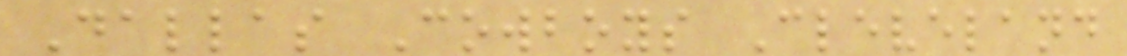Dallas Cowboys Cleveland
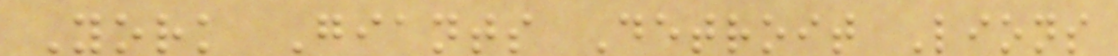York Giants Detroit Lions
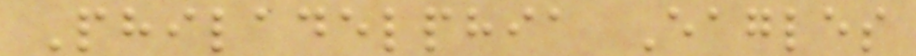Philadelphia Eagles
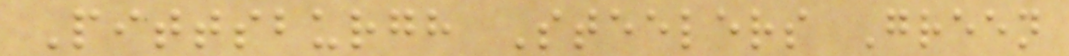Pittsburgh Steelers Green
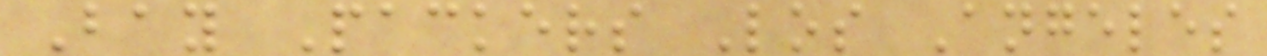Bay Packers Los Angeles
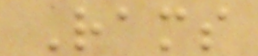Rams
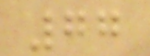77
